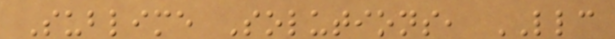Sublime Solutions, LLC
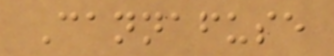Cannafuse
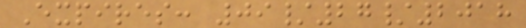Expires: 09/27/2018
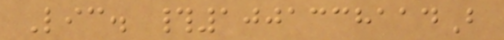Lic. #1001338114B
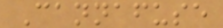Cannafuse
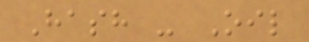Hash - Oil
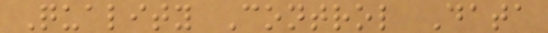Quality Control Data
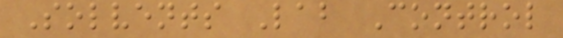Solvents Lab Control
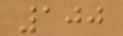100
